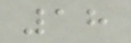18
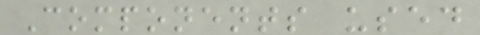Components used
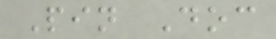Pin Doc
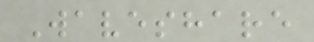Waveshare
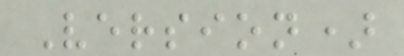Version)
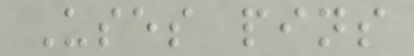Uses pins
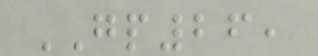GP26,
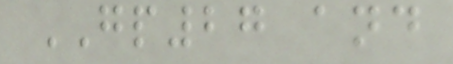GP27 and
